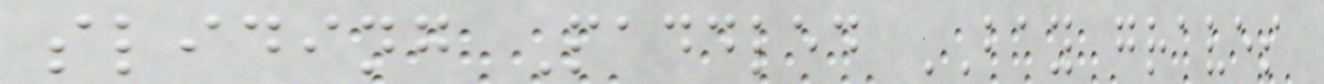sliding Paddled BAY graves
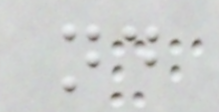nd
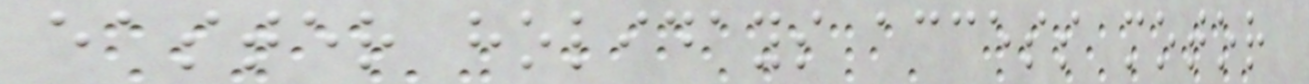easter holidays access motor
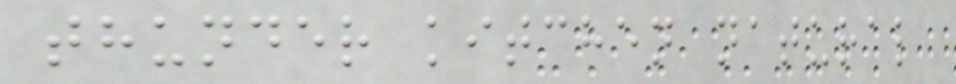thunder kitchen natural
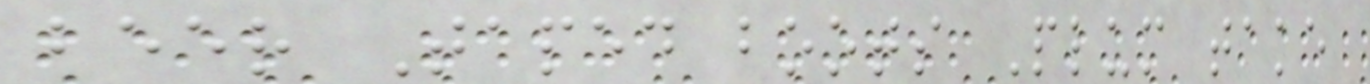beer Taped boots Plum take
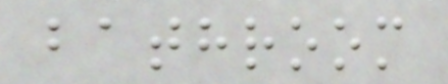bathroom
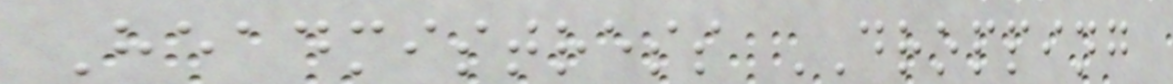Headmistress DROPPING
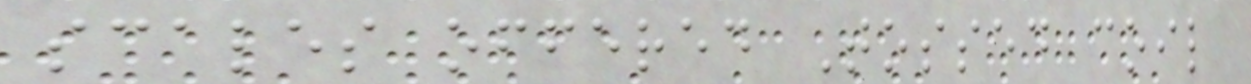scales offered Tossed coil
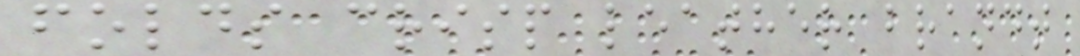folds crisp leather brandt
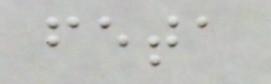feta
